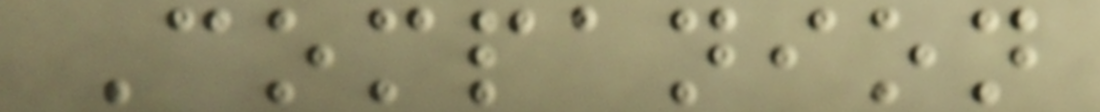Companion
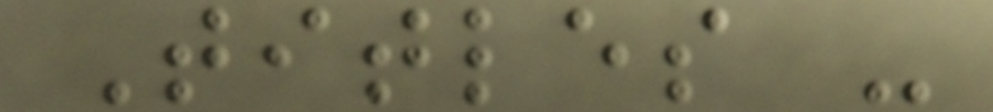Titles -
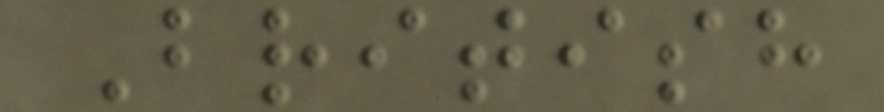British
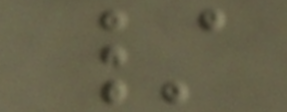/
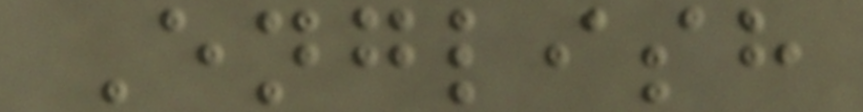English
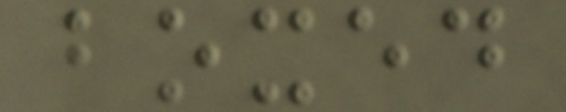boxed
